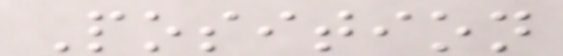Position
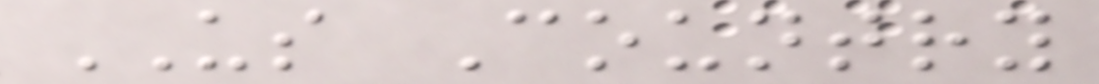US Country
